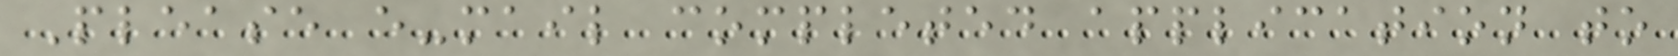Please e-mail completed application to
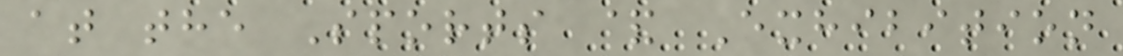at the Sports & Exhibition
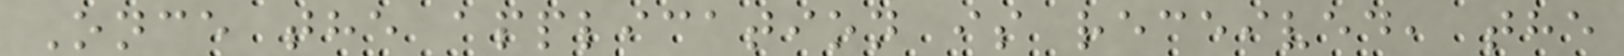Once the application is received, the
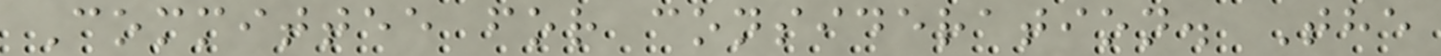Committee for consideration. The
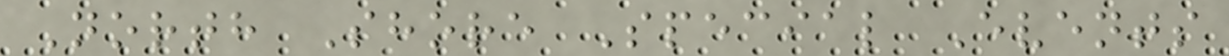North Shore Special Events
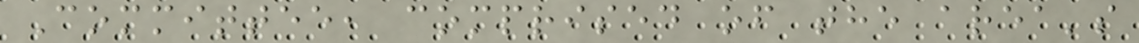Committee, comprised of the area's
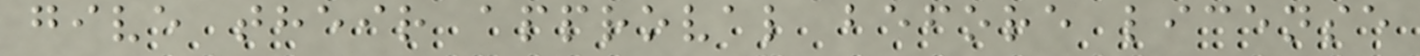give their approval before license
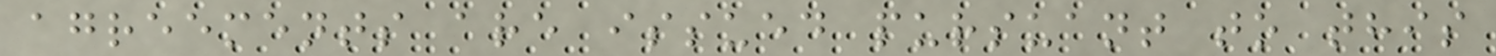agreements are issued pursuant to this
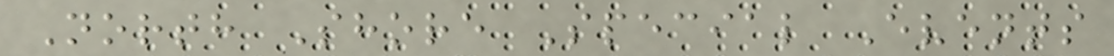North Shore Special Events
